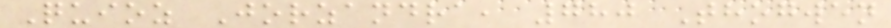Quioz Jorzandra, 780 Thogwen
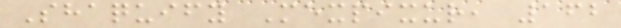Shaquify Mexpixur, 162
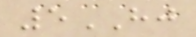5HJ
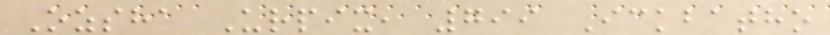Ozsha Urpix, 799 Ickbatho
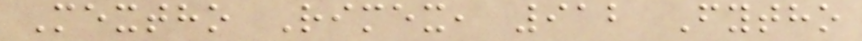Mextho Rimex, 912 Fytho
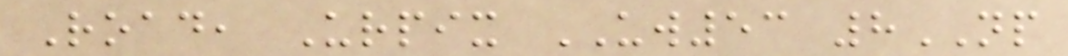Road, Urpix UW53 8NP
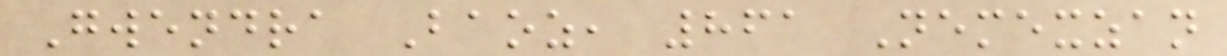Gwendra Baoz, 861 Nemexzan
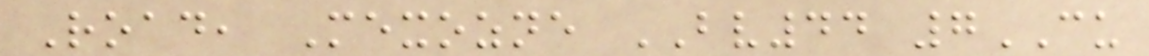Road, Mexozne BV44 7CU
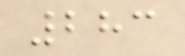283
